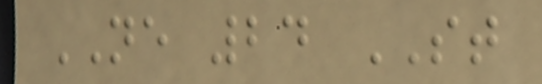NE 24 ST
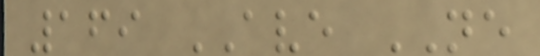169 AVE NE
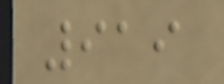919
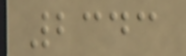2343
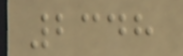2348
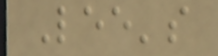Lee's
